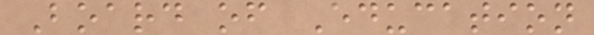Board of Education
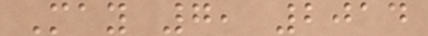May 7, 2014
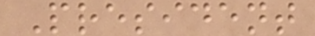President
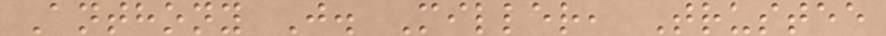Anthony J. Miller, Trustee
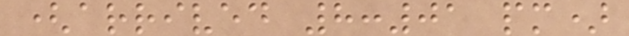(arrived 8:01 pm)
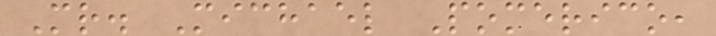Mr. Michael Pomerico,
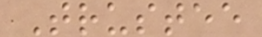Trustee
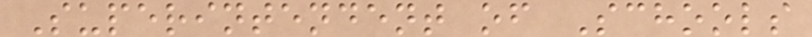Superintendent of Schools
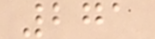271
